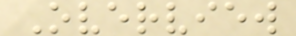Overview
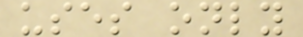uses only
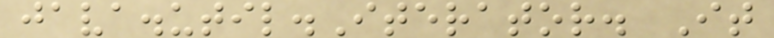java.util.Iterator. It
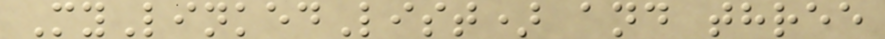MyLinkedList) and three
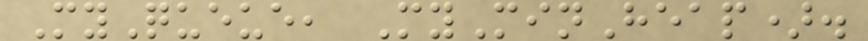MyQueue, MyMinHeap).
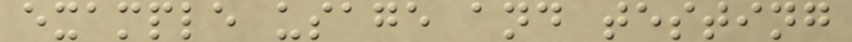example usage and testing
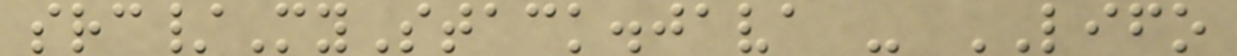src/MyStack.java - LIFO
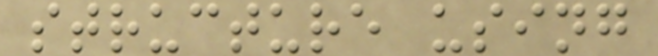structure using
